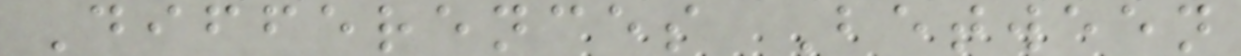Differences Between
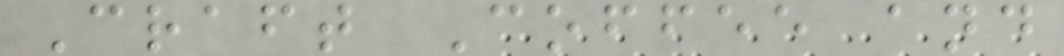Craft Coffee and
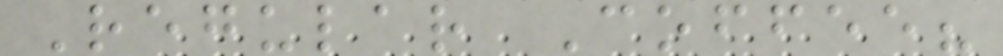Regular Coffee?
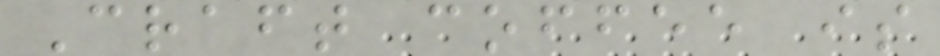Craft coffee is
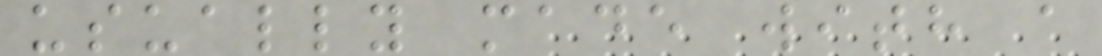usually made with a
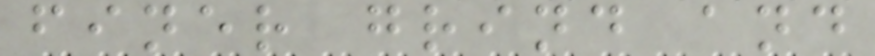finer grind and
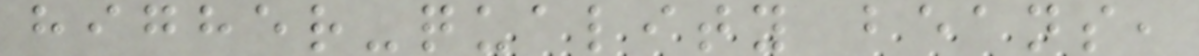higher-quality beans,
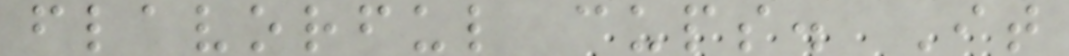flavorful cups. It
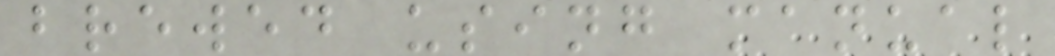brewed using manual
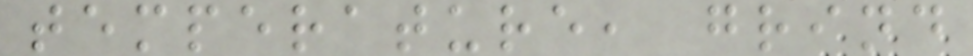temperature, grind
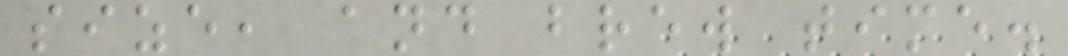size, and brew time.
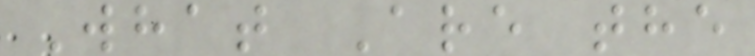What Are the
